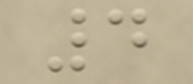4
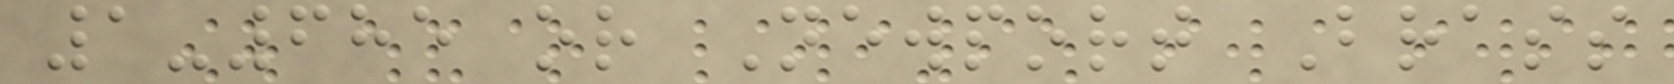1-685 or Newport Brass
